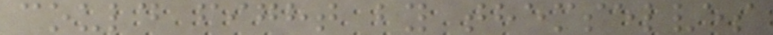could fight by themselves
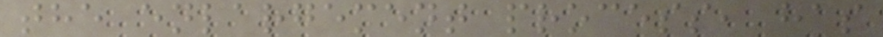the enlargement process, has
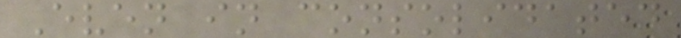Even in consolidated
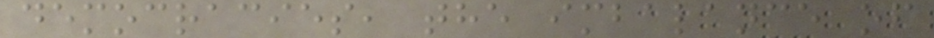democracies, the imbalance of
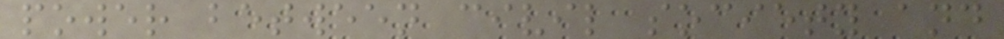power between civil society and
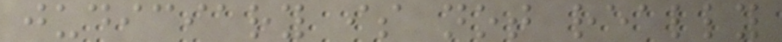judiciary is not really
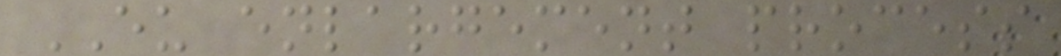EU enlargement process
